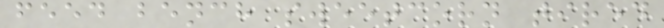feed bench sweetcorn tired
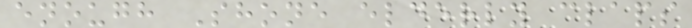enough Shone elderly claps
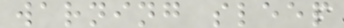warning sleep
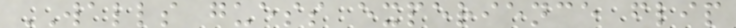WALLS guess experience flip
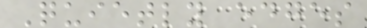Quietly edges
